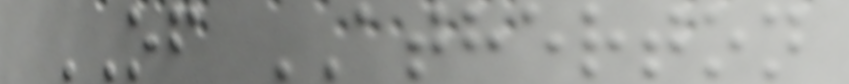OF ATHERTON
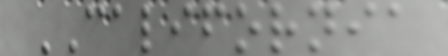CALIFORNIA
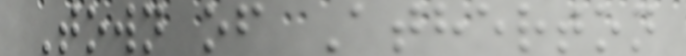Town of Atherton
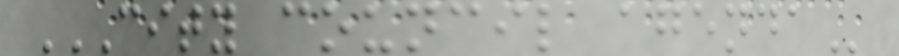CITY COUNCIL AGENDA
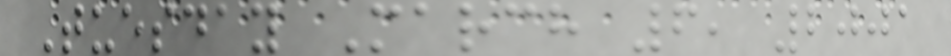Tuesday March 6, 2001
